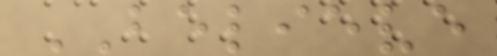BELIEVE
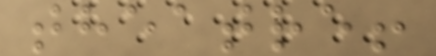theatre!
